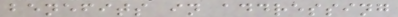benefits in addressing
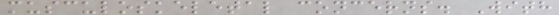musculoskeletal concerns. With
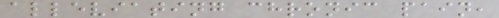alleviating chronic pain,
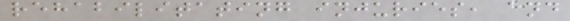rehabilitating injuries, and
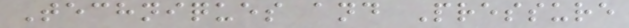Techniques and Pressure
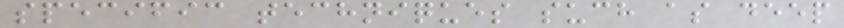specific techniques such as deep
